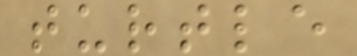turtle
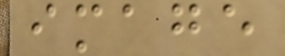image
